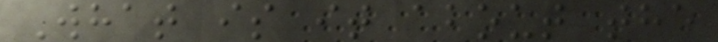What is it about the
